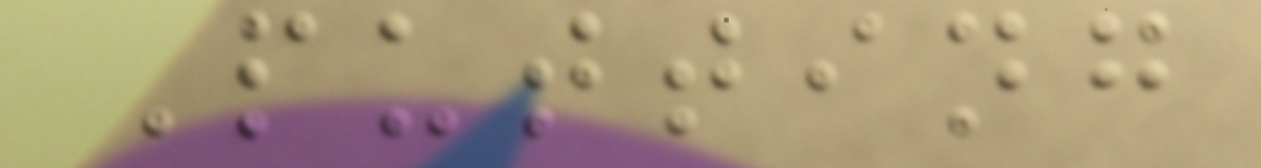Putting
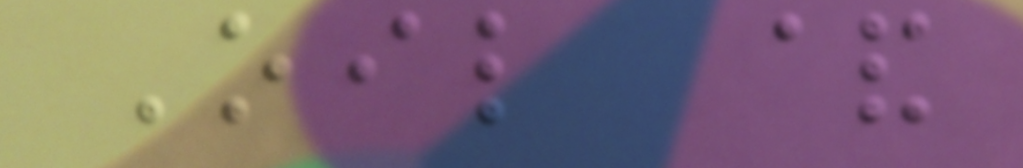Oil &
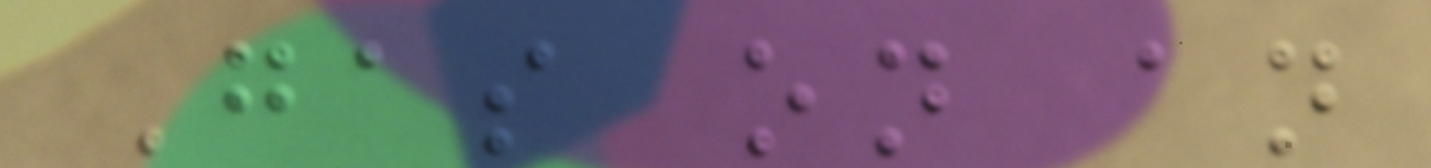Gas on an
